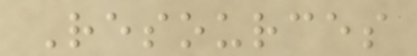Resources
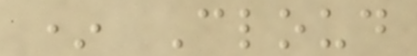* Cloud
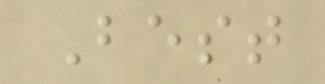Best
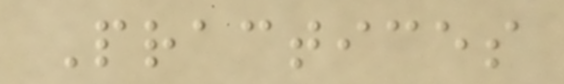Practices
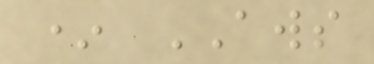* AWS
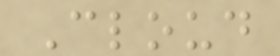Cloud
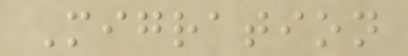Migration
